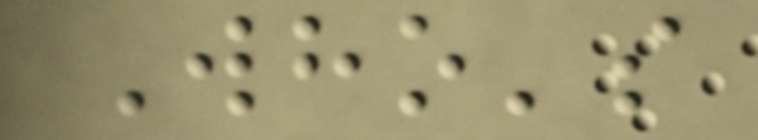Who's
